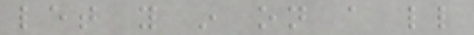let you in on a little
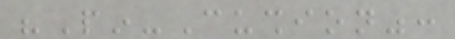"Pin-Cushion":
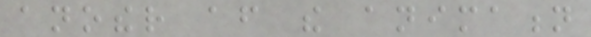another after the animation
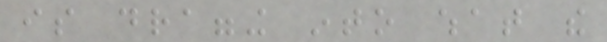is dragging into what the
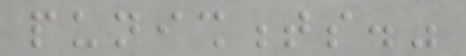punishments."
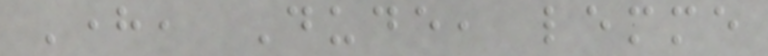Here, Dude, lemme
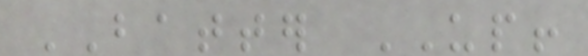BATTER UP!
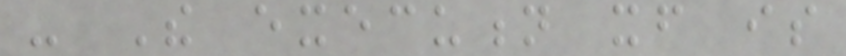- The execution itself is
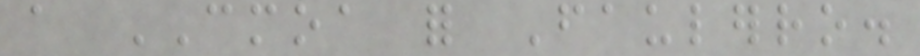a CMOA for Faulerro.
